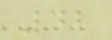42
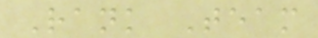Rank Team
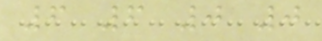6 6 0 0
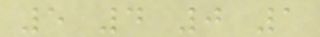5 4 0 1
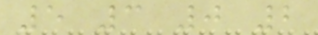5 3 0 2
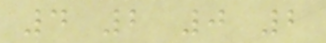4 2 0 2
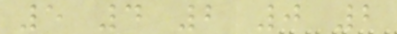5 4 2 0 2
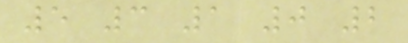5 3 1 0 2
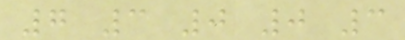7 3 0 0 3
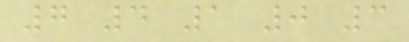7 4 1 0 3
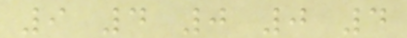9 4 0 0 4
